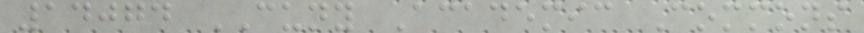14074 CUNY Academic Commons
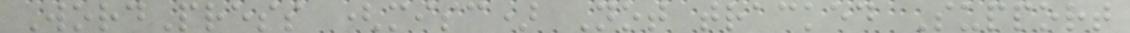WordPress (misc) Not tracked Support
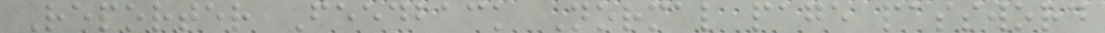Reporter Feedback Normal page password
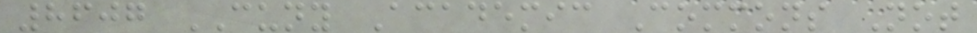8607 CUNY Academic Commons Not
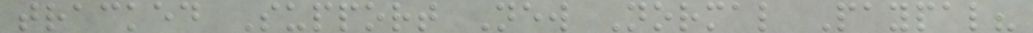tracked Support New Normal Paypal?
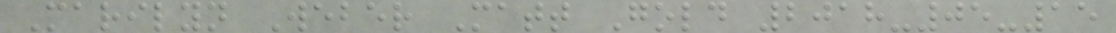Marilyn Weber Matt Gold 2018-05-15
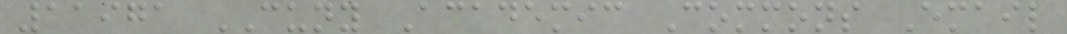11971 CUNY Academic Commons Email
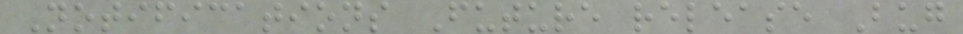Notifications Future release Bug
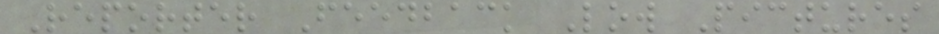Reporter Feedback Low Pictures
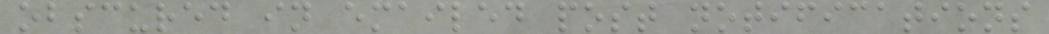obscured in emailed post notifications
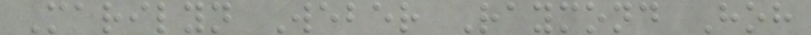Marilyn Weber Raymond Hoh
